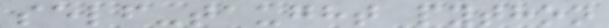self-taught python
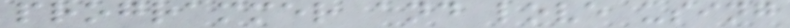programmer and love using
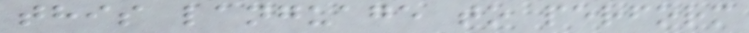this language to perform
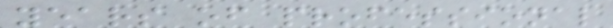years of professional
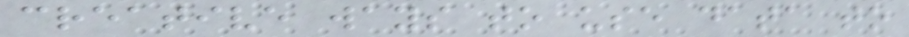creative ways to use data to
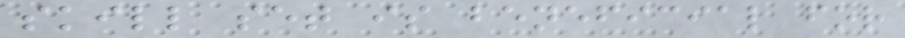skill set is beneficial for
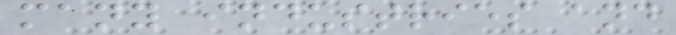many industries and
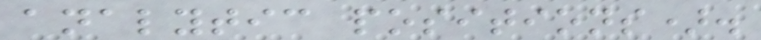analytic positions).
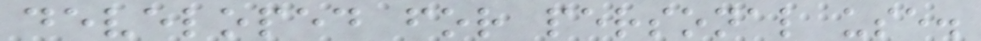developed for personal use.
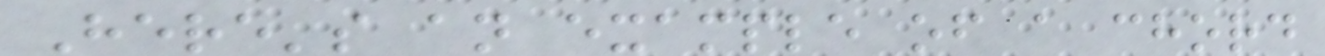Here's an example of a chord
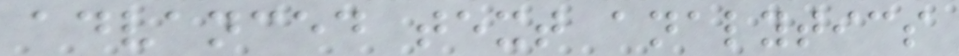advanced text analytics
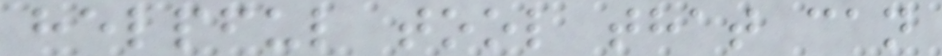helpful tool that can
